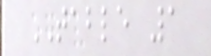TABLE 1
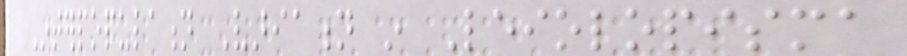Interpopulation Variation in Leiolopisma
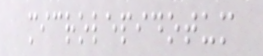microlepidotum
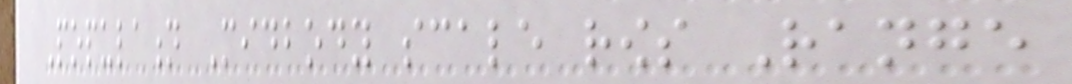Population Midbody scale rows Range
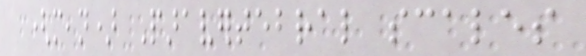(mean) Paravertebral scales
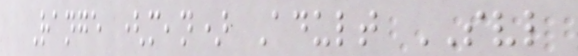Range (mean) Adult SVL
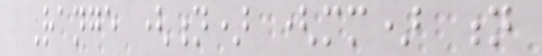Range (n) (mm) n
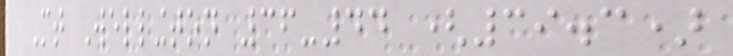Mt Wellington 36-44 (39.3)
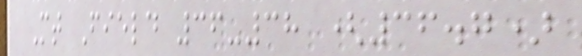Mt Field 36-38 (36.7)
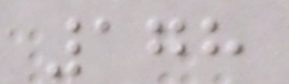178
